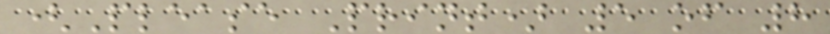(Please Print) 5 of 8
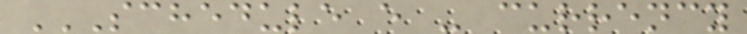SCHEDULE E - CURRENCY
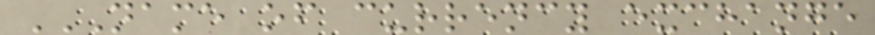NAME OF CURRENCY EXCHANGE
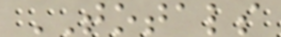TOTALS
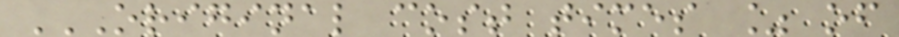ORIGINAL COST TIMES % OF
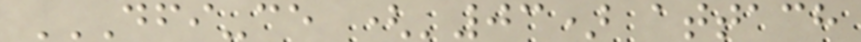DFI-CE ('03) ATTACH
